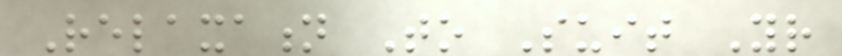Relaxation To Suit Your
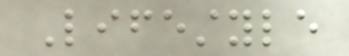Lifestyle
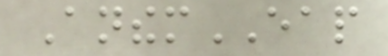AnthemEAP
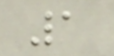1
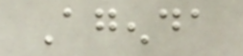Agenda
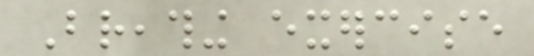Breathing exercise
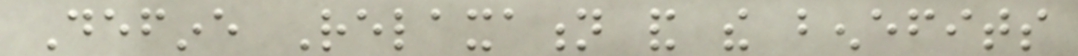Define Relaxation and the benefits
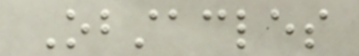Obstacles
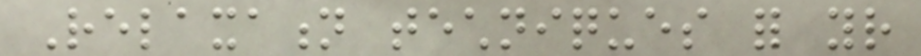Relaxation techniques for your
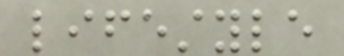lifestyle
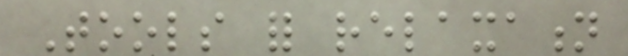Tools for relaxation
